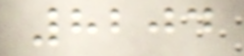8204
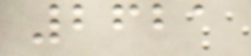2621
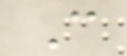C
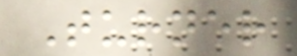Turner
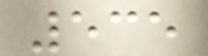535
